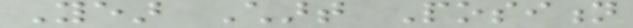Year Chart Position
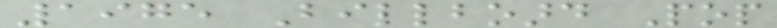1975 Billboard Pop
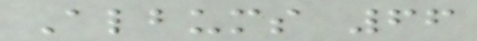Albums 66
